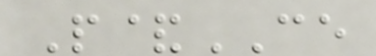P&CE
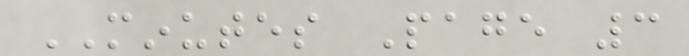MINUTES Page 3
